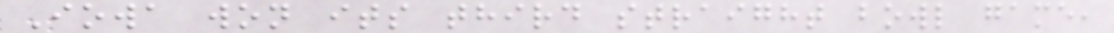Iowa won its third straight bowl game,
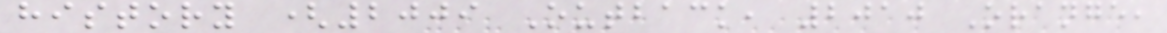history (2009 Outback, 2010 Orange,
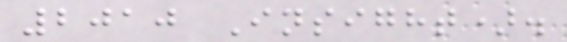2010 Insight).
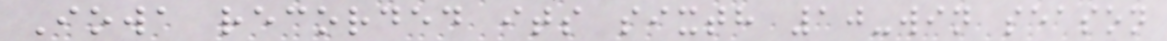Iowa recorded its sixth 10-win season
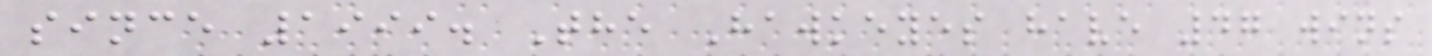since 1999. The Hawkeyes have 47 wins
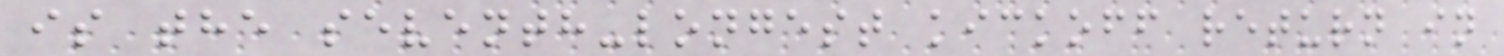is the seventh-longest kickoff return in
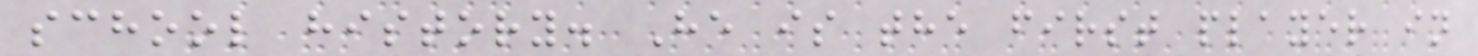school history. He is the first player in
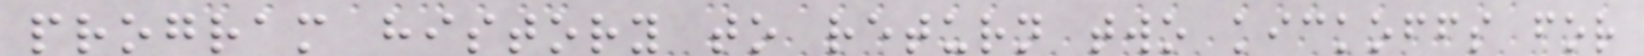program history to return two kickoffs for
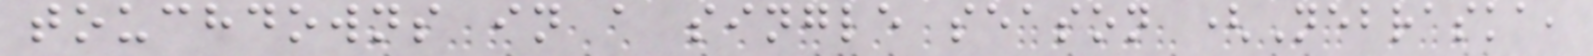touchdowns in a single season (Nebraska,
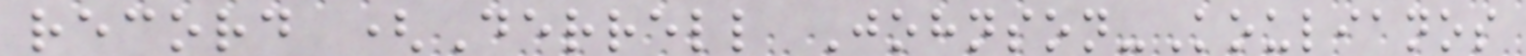record (Derrell Johnson-Koulianos
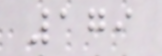179
